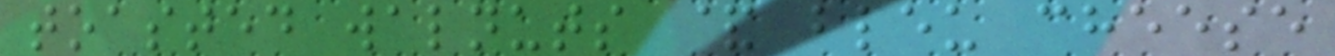toasted walnuts & bleu cheese
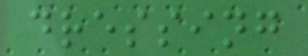dressing
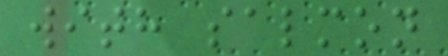with salmon
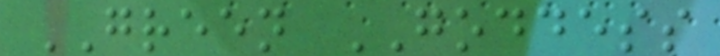GREEN GODDESS
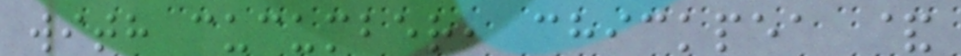with cucumber, chickpea &
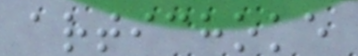artichoke
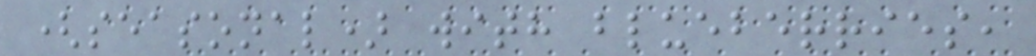(seasonal) with blueberries,
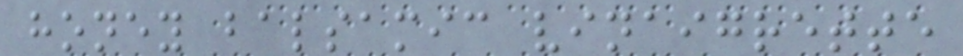honey balsamic vinaigrette
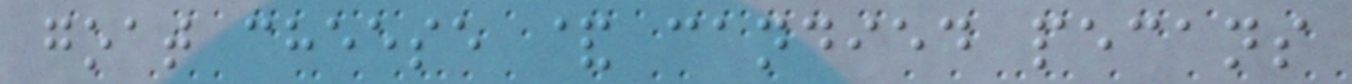goat cheese & candied pecans
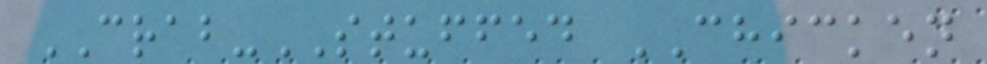CRAB-STUFFED CHICKEN
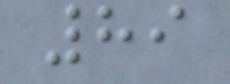89
